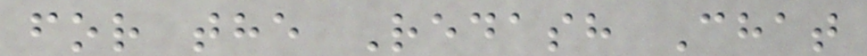for the Redash Chat
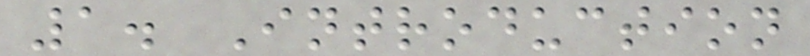1. Introduction
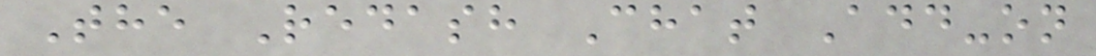The Redash Chat Add-on
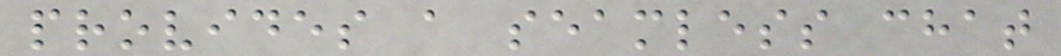provides a seamless chat
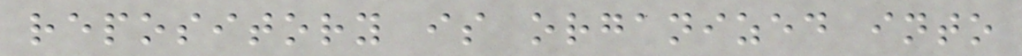repository is organized into
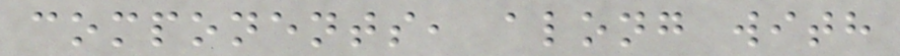components, along with
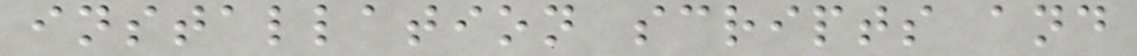installation scripts and
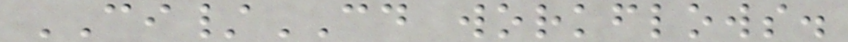CI/CD workflows.
